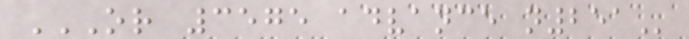OR 3575 ADVANCE N251
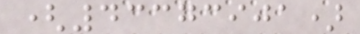(43373901)
